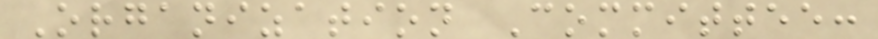Organization Committee:
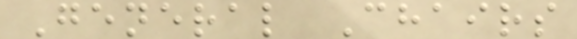General Chairs
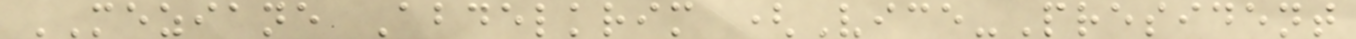MEZIANE Abdelkrim (Vice-President
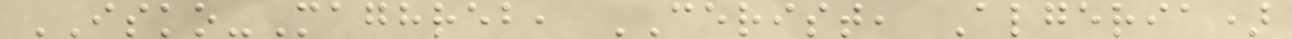ISKO-Maghreb, CERIST, Algeria)
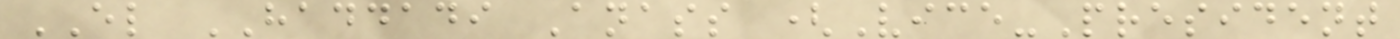EL HADDADI Anass (Vice-President
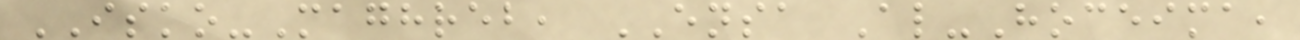ISKO-Maghreb, ENSA Al-Hoceima,
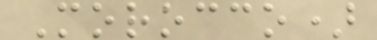Morocco)
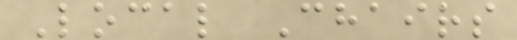Local Chairs
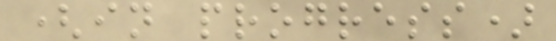(in progress)
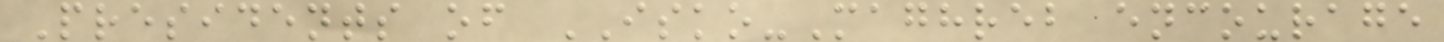Presidents of ISKO-Maghreb encourage
